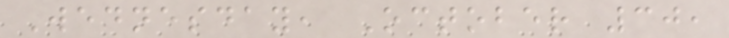Wednesday, October 30,
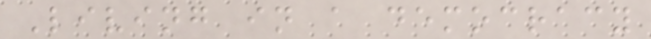Living in a democracy
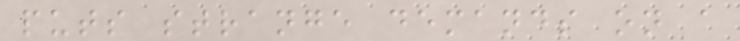puts strange demands on a
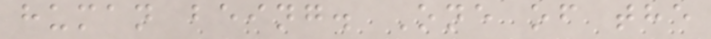human being. One of the
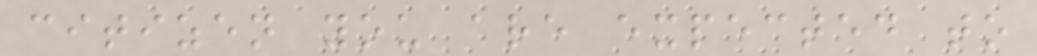citizen you are expected to
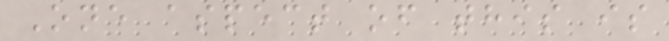One aspect of this is
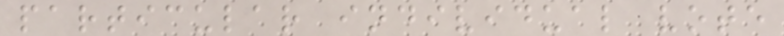particular individual vote
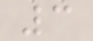3
